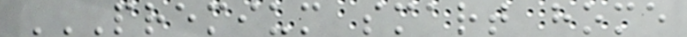PREMIUM SMART HOME
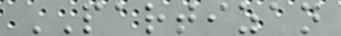PARTIZAN
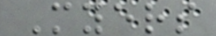Myers
